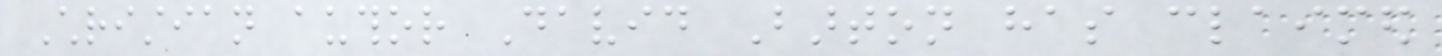Christian author David Barton has claimed
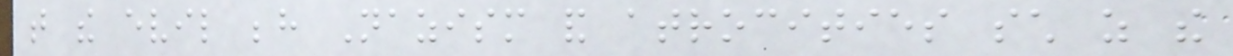that the evil behind Nazism and atrocities such as the
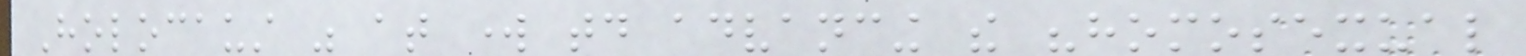Holocaust was at work today advancing the "homosexual
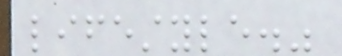lifestyle."
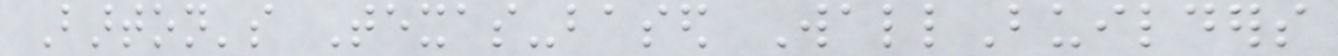Barton's Texas-based WallBuilders
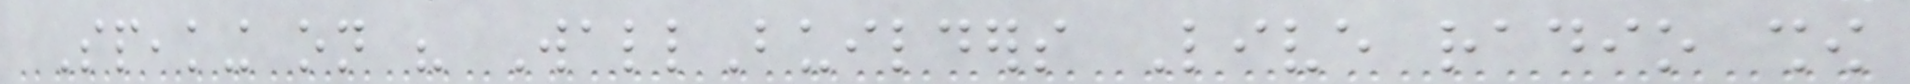Speaking on his WallBuilders Live radio show
